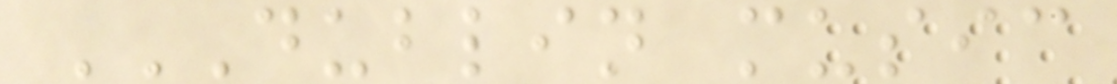DUBLIN MUSIC
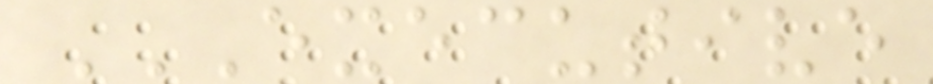EXECUTIVE
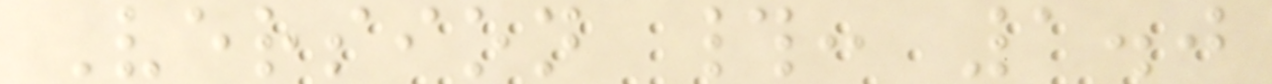Version #: 1.0
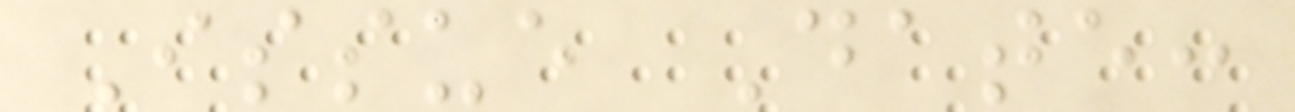Issue Date:
